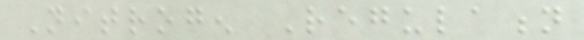Nitrogen Regulation
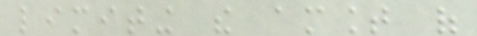limiting the amount of
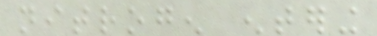nitrogen entering
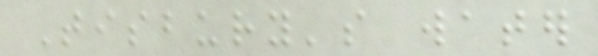Tisbury's water
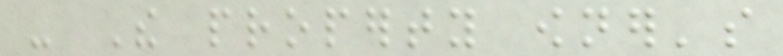- The property owner's
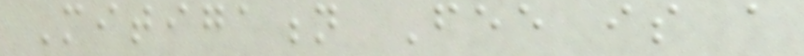Mitigation Fee is a
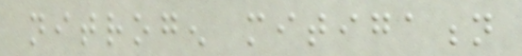nitrogen mitigation
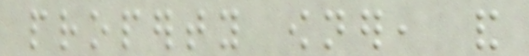property owner, and
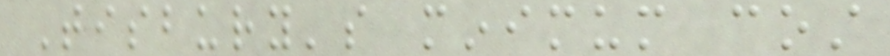Tisbury's minimum cost
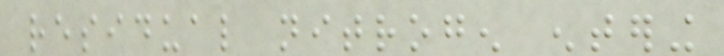residual nitrogen entering
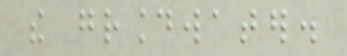the groundwater.
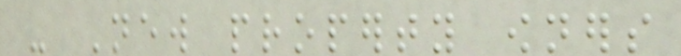- New property owners
